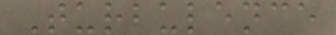Turbulence
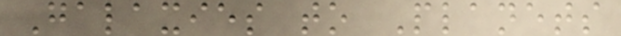Galaxies to Planets
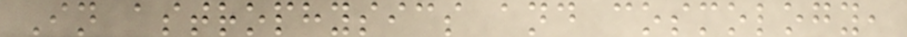In astrophysics and cosmology,
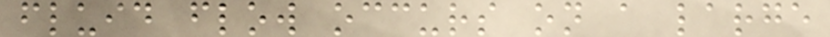fluid flow occurs on a large
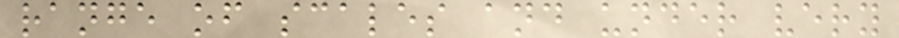range of scales and under very
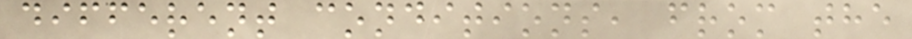different conditions, from the
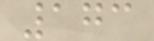173
